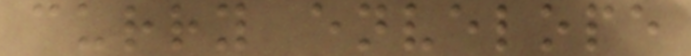curry envelope
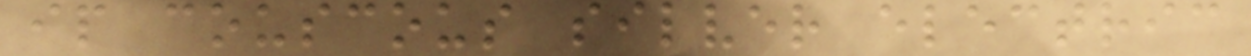ip couscous silver electric
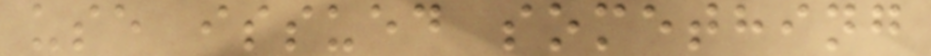use issued something
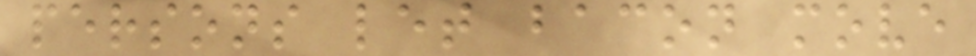persons let bacon move
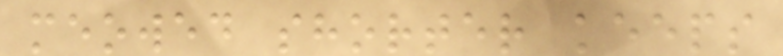meowed shorter keeps
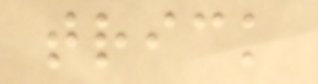trick
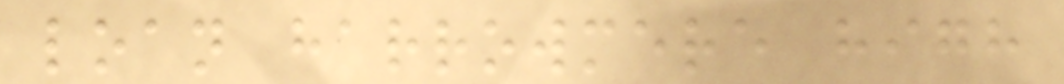loan harrowmere high
